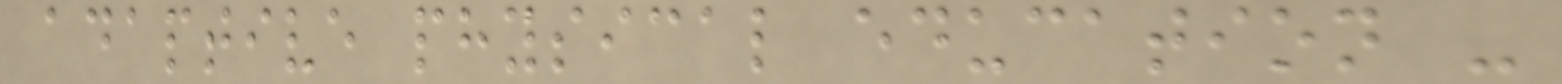adaptive physical education -
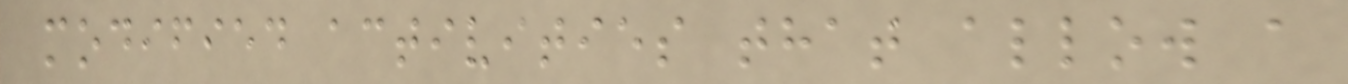modified activities that allow a
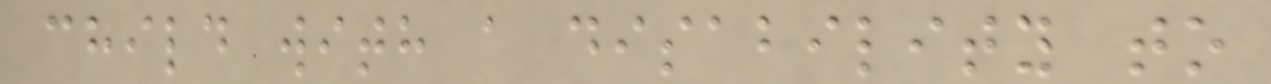child with a disability to
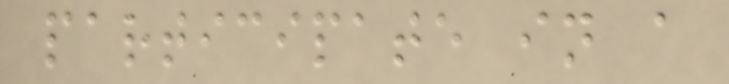participate in a
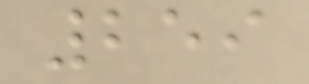259
